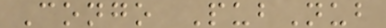Congo PubNub
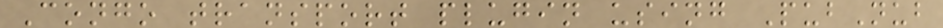Congo transport plugin using PubNub
